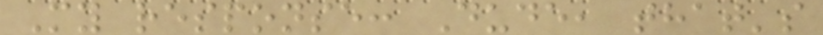My response: Dude, that's
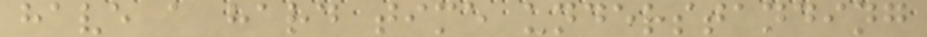have a hard time understanding
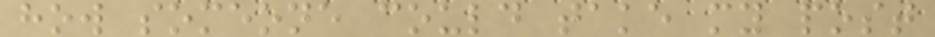how someone could take my post
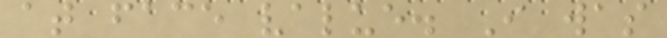at face value. I was
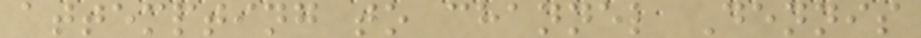attempting to channel Dennis
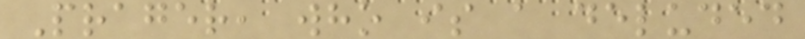Prager, who is a deluded
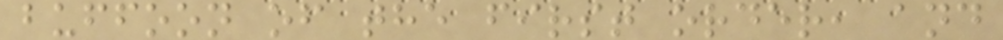buffoon of the first order, and
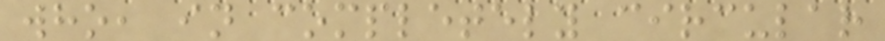who, in completely circular
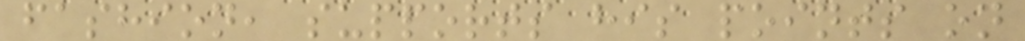fashion, supports his points on
